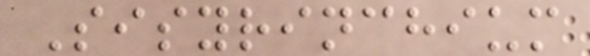Sisyrinchium
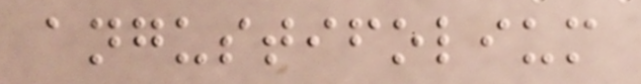angustifolium
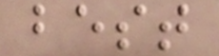best
